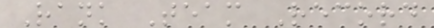Rank Team Record
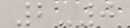2-0
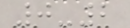0-2
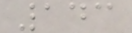143
